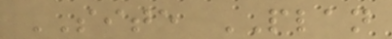SITE PLAN
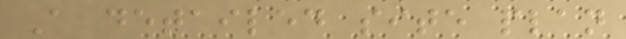A detailed site plan
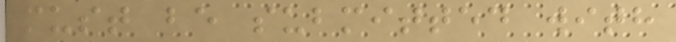must be submitted with
